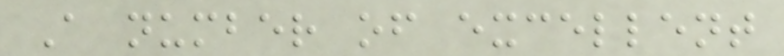A number of excellent
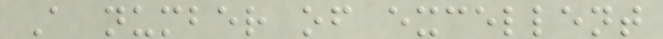A number of excellent
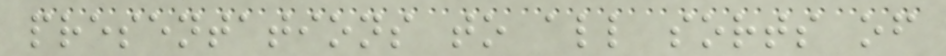presentations to all sorts of
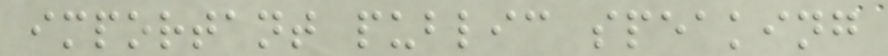important public speaking
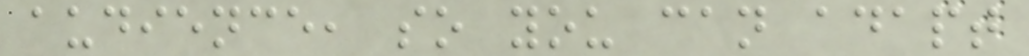audience, so you can adapt
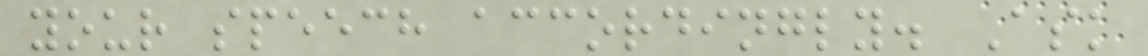your speech accordingly. Ask
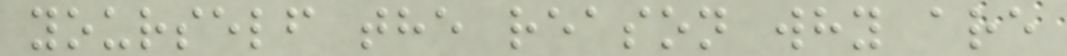yourself the reason why are
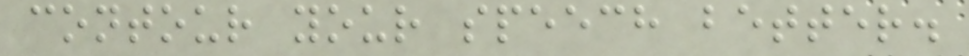contour your speech better.
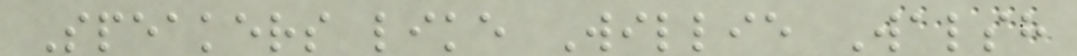Speakers like Willie Walsh
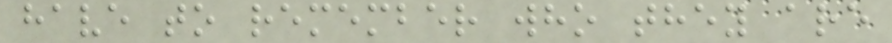have to remember who they are
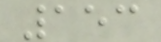153
